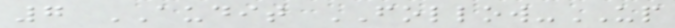7 AUDIT FOLLOW-UP
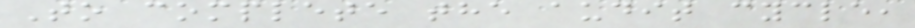To complete the audit cycle,
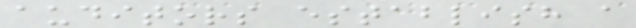auditors establish a
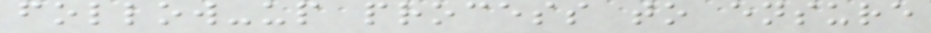follow-up process to ensure
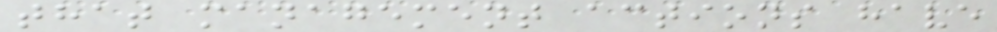that management actions have
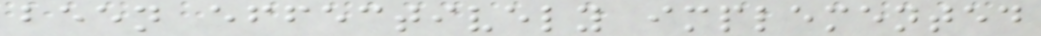been effectively implemented
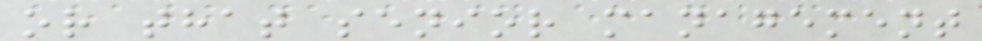or that senior management
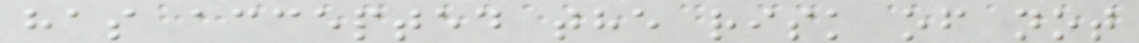has accepted the risk of not
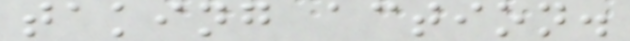taking action.
